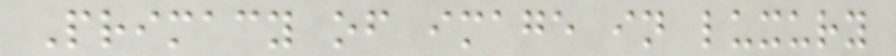Primacy of image in luxury
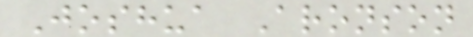Joshua Aronson
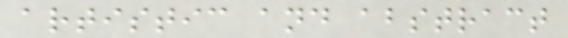artistic and abstract
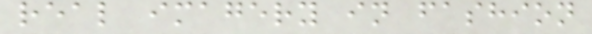real imagery in fashion
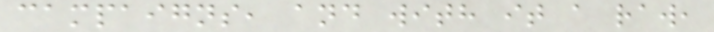campaigns, and with it a raw,
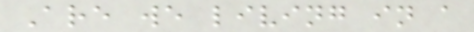Are we living in a
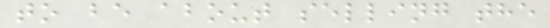to be about selling the
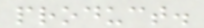product.
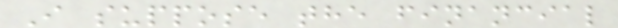I suppose the financial
